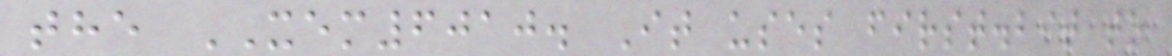the XEM6010. It uses first.bit to
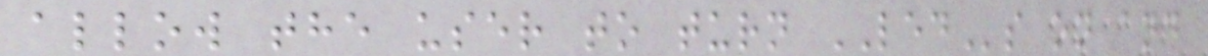allow the user to turn LEDs on and
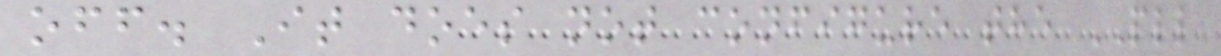off. It does not configure the PLL
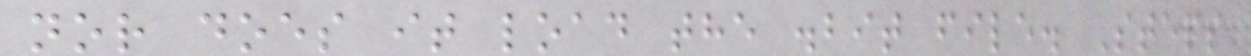nor does it load the .bit file. Steps
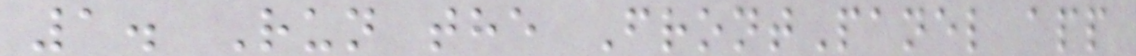1. Run the FrontPanel app
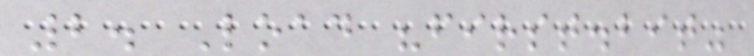2. Load "first.bit"
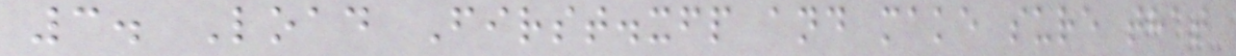3. Load First.xfp and make sure that
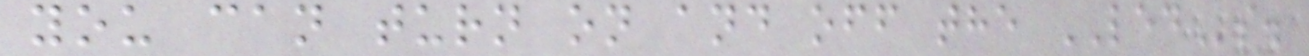you can turn on and off the LEDs.
